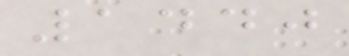1440
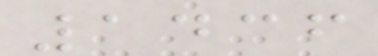1436
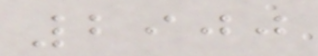2900
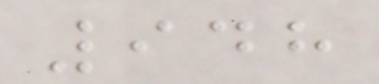948
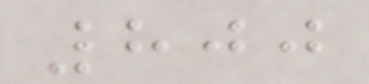800
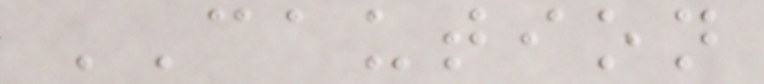CAUTION
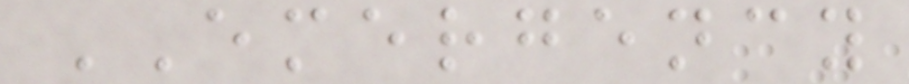EMERGENCY
